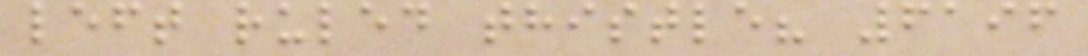left ruled thistle? 6196
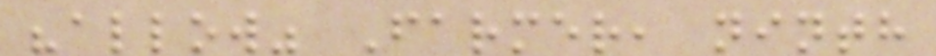"allow" Farmer, ninth
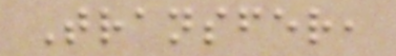Transfer,
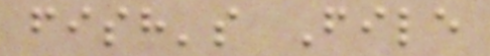fish's File
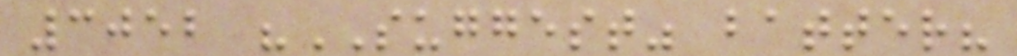3052 "SUGGEST" batter?
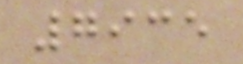7935
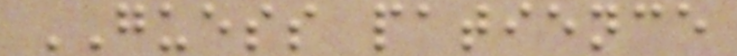GUESS patience
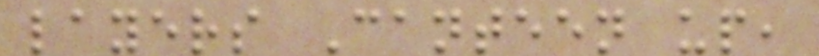layers Canteen up,
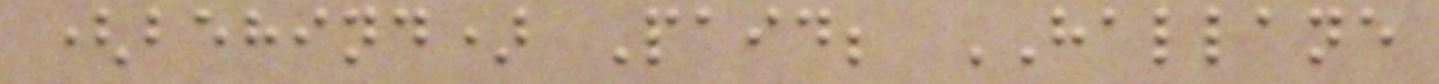(behind) Paid; HALLANE
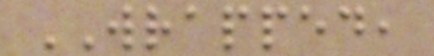WRAPPED,
